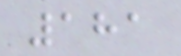181
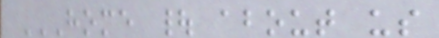HOME | ABOUT US
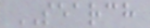SEARCH
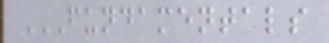FUNDAMENTALS
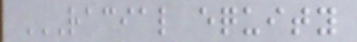RACIAL EQUITY
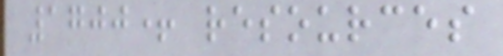1700+ resources
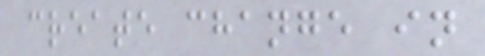create change in
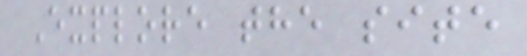Explore the site
